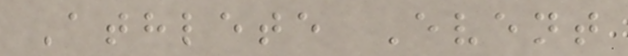Athlete Event
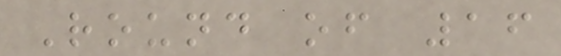Round of 16
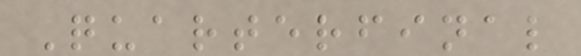Quarterfinal
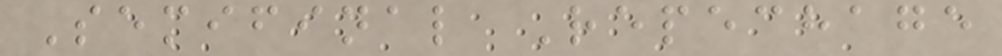Semifinal Repechage
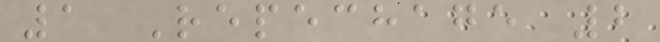1 Repechage 2
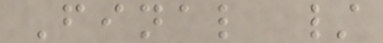Final /
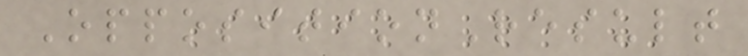OppositionResult
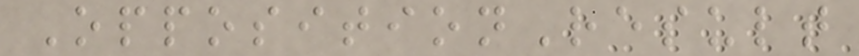OppositionResult
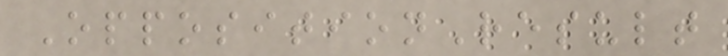OppositionResult
